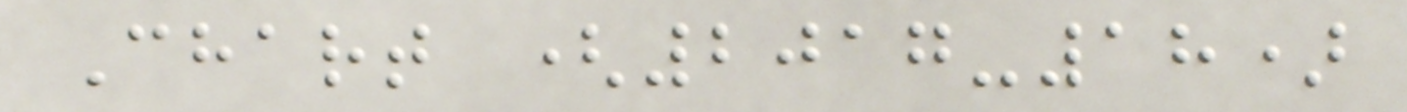Chart (2017-18)
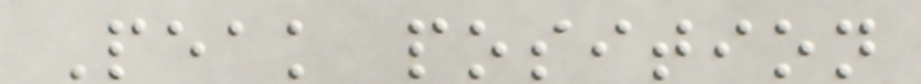Peak position
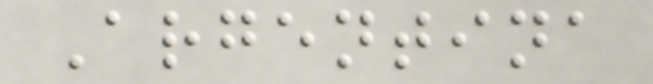Argentina
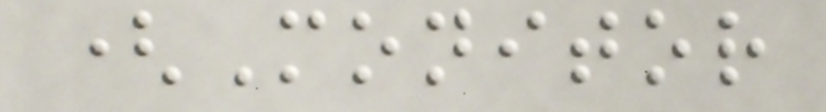(Monitor
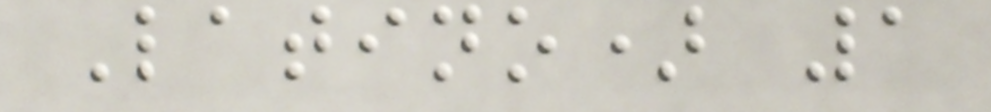Latino) 1
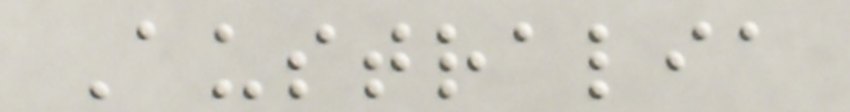Australia
